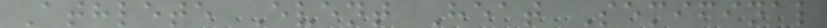Athlete Event Heat Semifinal
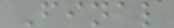Final
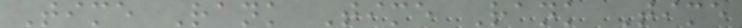Time Rank Time Rank Time
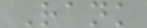Rank
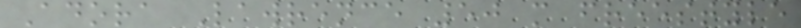Adora Lawrence 50 m freestyle
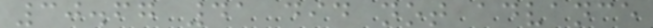30.67 41 did not advance
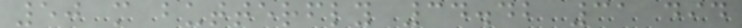50 m butterfly 34.42 31 did
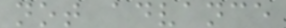not advance
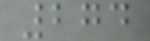274
